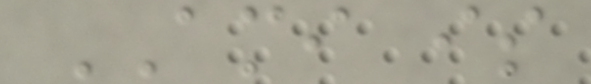AMI is
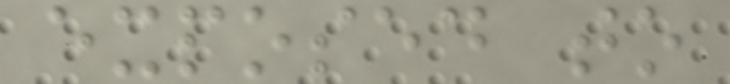exposed to
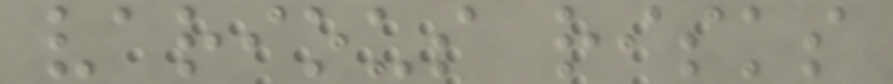various risks
